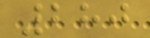280
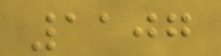1107
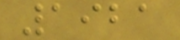1921
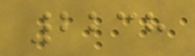2238
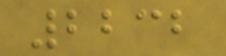2232
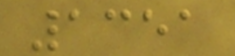1351
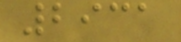2931
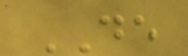DE
